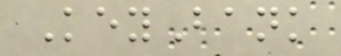KeyBank
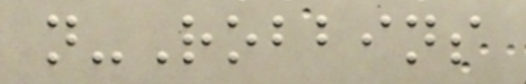n-Robbins
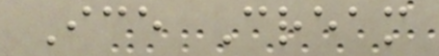Ice Cream
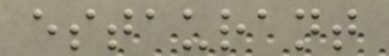estaurant
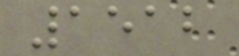1512
